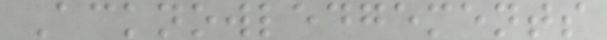Acknowledgements
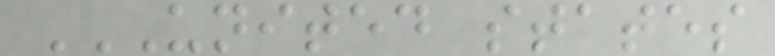UNITED STATES
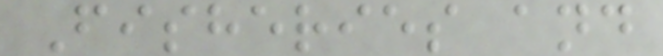Fisheries and
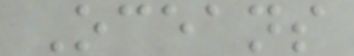Oceans
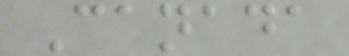Canada
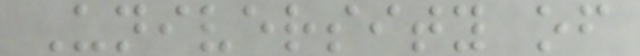University of
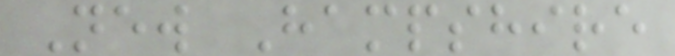New Hampshire
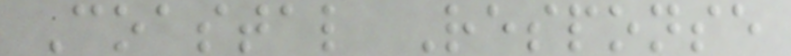Coastal Response
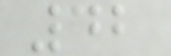42
